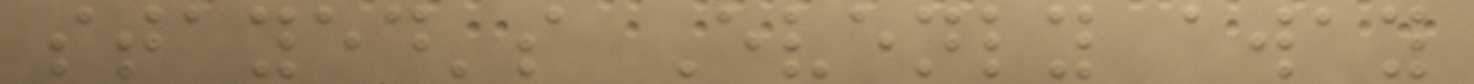stayed's Evenly away
